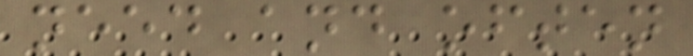need and often
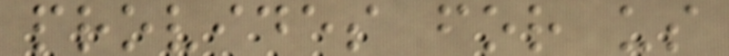provides for us
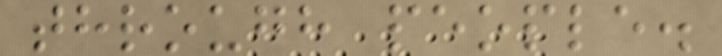through people.
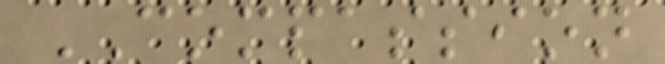COMPASSION
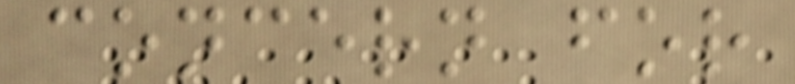concern for
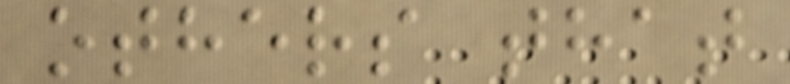others that
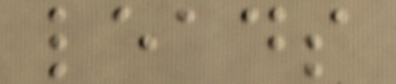leads
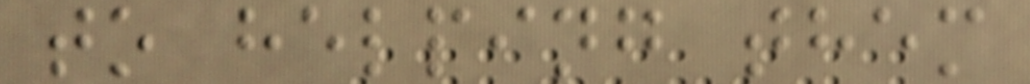to helping them
